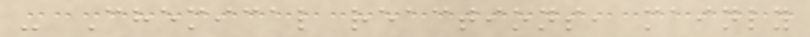- Chemical reactions, mainly
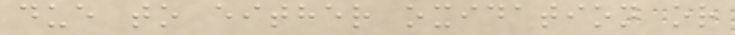due to either oxidation or
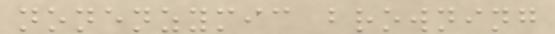nonenzymic browning
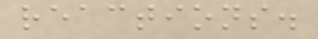reactions.
